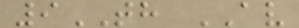9TH AV
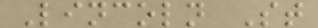Lincoln St
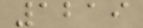1219
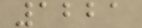1221
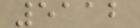5112
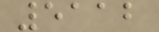5112
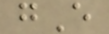gE
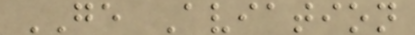GE Aviation
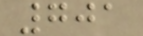701
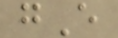gE
